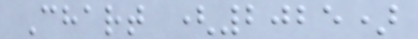Chart (2025)
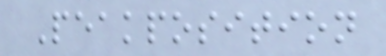Peakposition
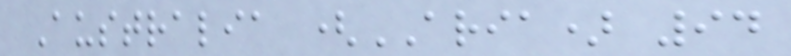Australia (ARIA) 94
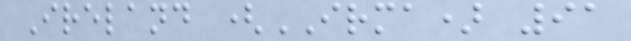Ireland (IRMA) 91
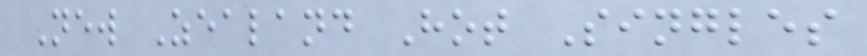New Zealand Hot Singles
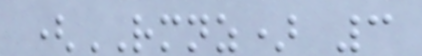(RMNZ) 3
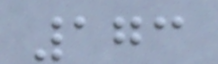173
